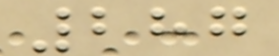287
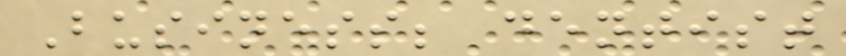Business; dentist
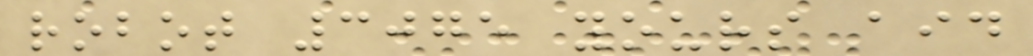robot 3075 yours aid
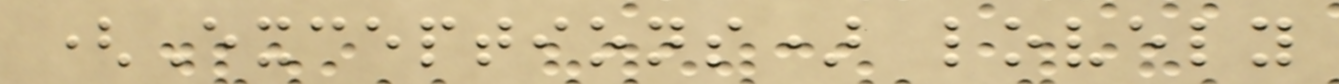(Exceptions) lovely
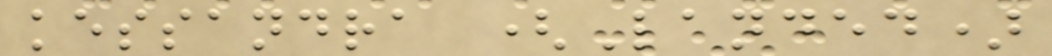kessandra (Landed)
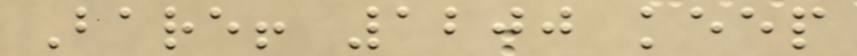Bare! 1200 keep
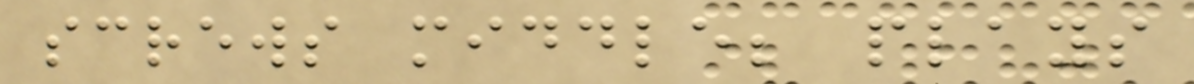screws middle; plays
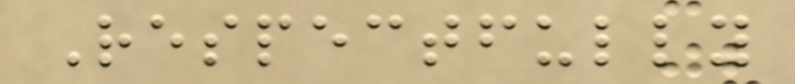Respectfully
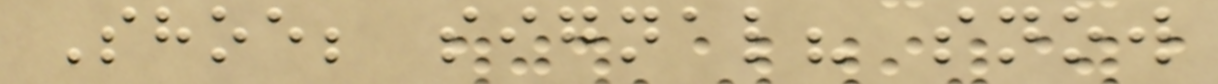Shoe; signal? snow
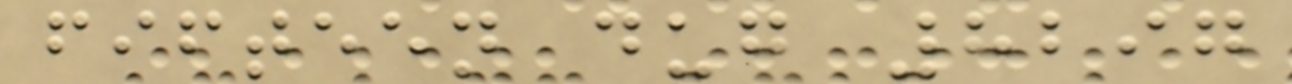fifteen dug 8297
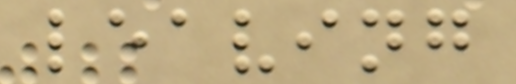leaving
